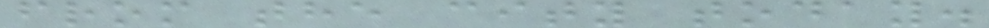from the city today.
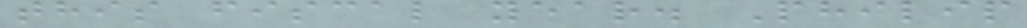this fiscal year. Philip
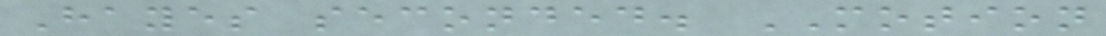Hayes seconded. MOTION
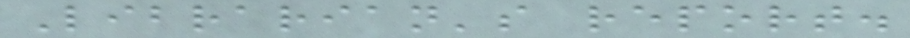Librarian's report.
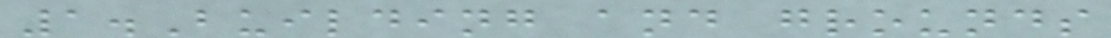1.Building and grounds
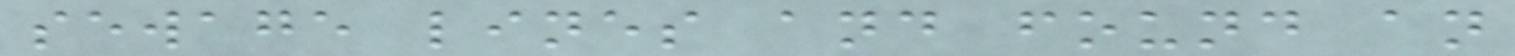sewage lines and found an
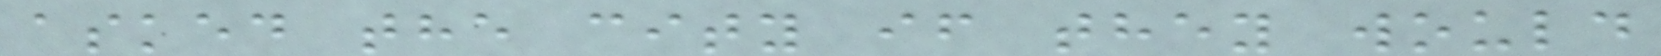asked the city if they would
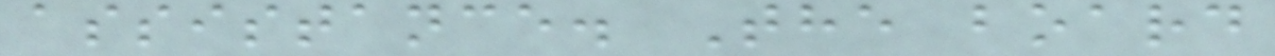assistance. The board
